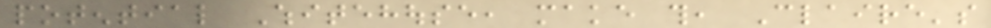potential Whitehouse, make this, Claire's
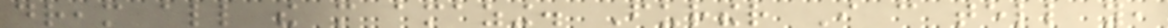dream all the more amazing. Further I can tell you,
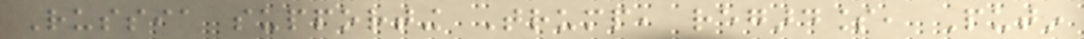Russia supporting Trump, regardless, Putin
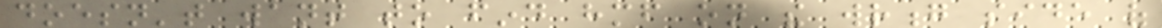doesn't want to find himself on the wrong side of
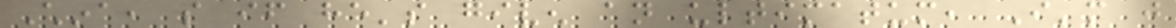China, so if he's given an ultimatum, I'm just
